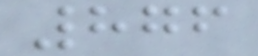876
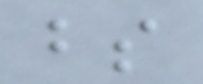bs
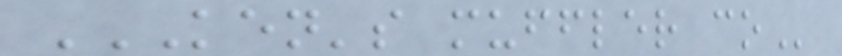KEN'S MUFFLER CO
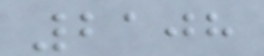2108
